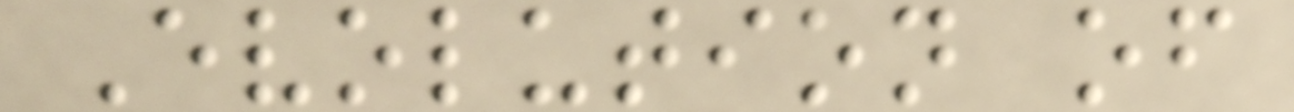Evolution of
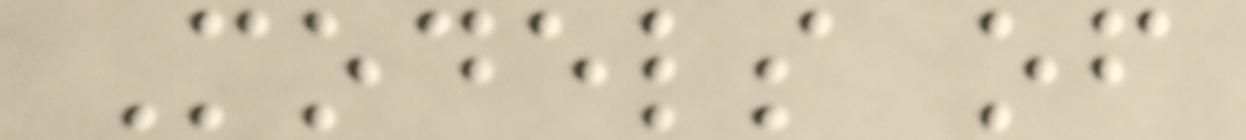Models of
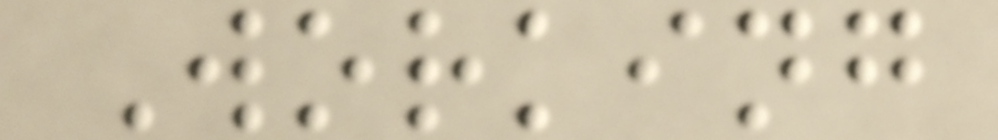Working
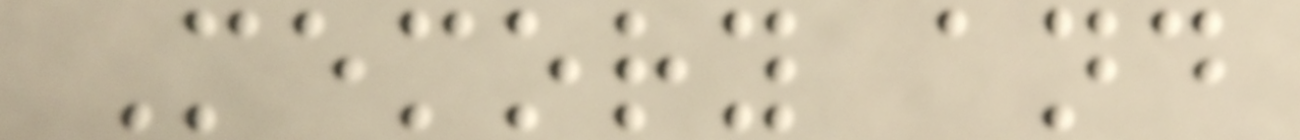Memory and
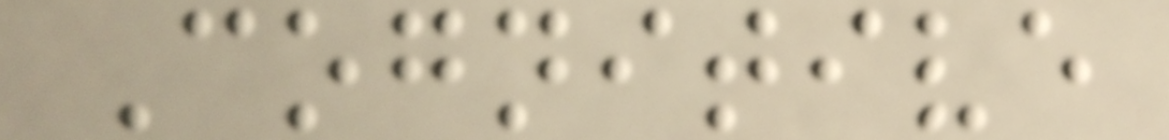Cognitive
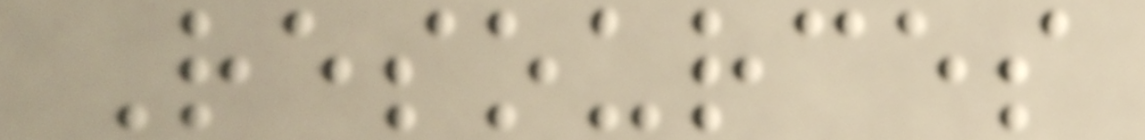Resources
